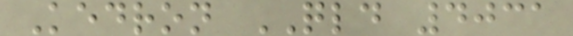Kedron QLD 4031
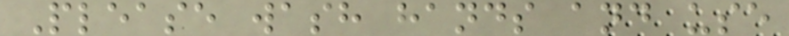Please wash hands and use
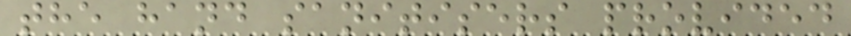the hand sanitisers provided
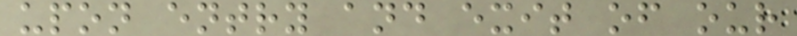upon entry and exit of our
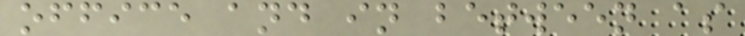office and in between as
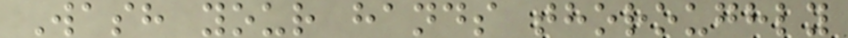Wash your hands thoroughly
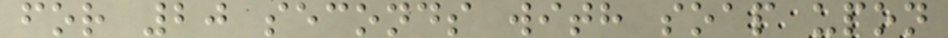for 20 seconds with soap upon
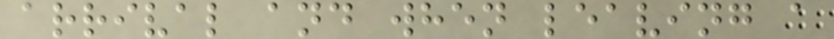arrival and when leaving a
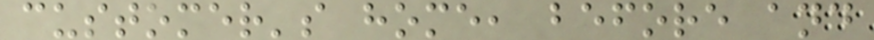customer's home, before and
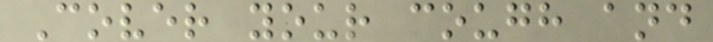Cover your cough and
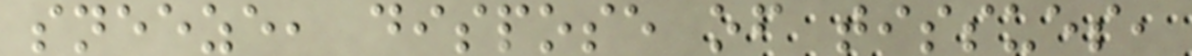sneeze, dispose of tissues,
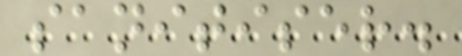sanitiser.
